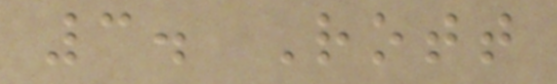3. Rott
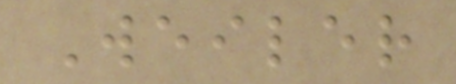Weiler
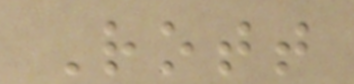Rott
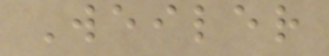Weiler
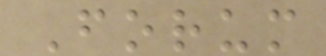Forum
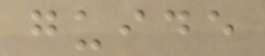guide
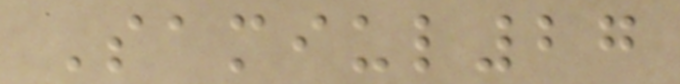Samiul27
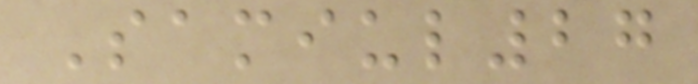Samiul27
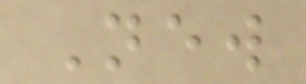New
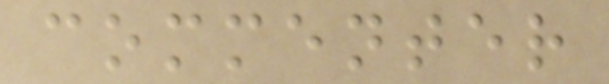commenter
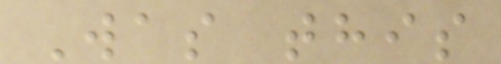Was this
